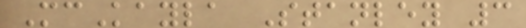McKayla Stanley 3
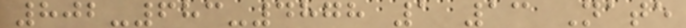802-683-4878 1 13 Nate
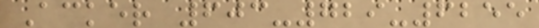Acker 603-729-6255
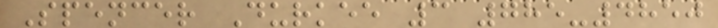Spencer Durkee 3 785-4850
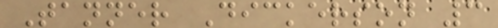Tanner Dickerson 3
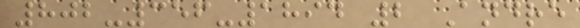802-356-1894 2 Andre
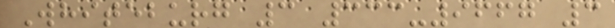Whiteburg 3 333-9667 3
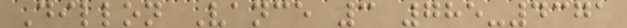Dillon Vance 3 785-4371
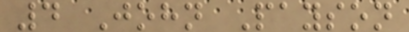4 John Payson
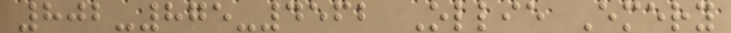802-875-4562 Ollie Emery
